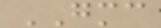GMC
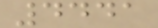4441
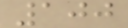100
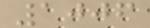1006
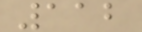112
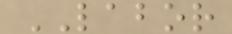LABOR
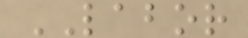LABOR
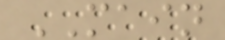MAIN
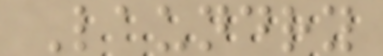Laundry
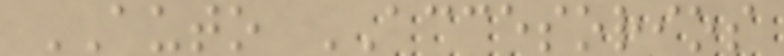AUTO ACCESORIOS
